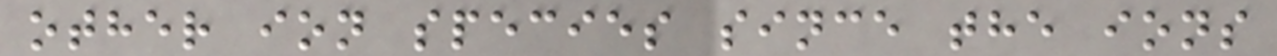other ion species since the ions
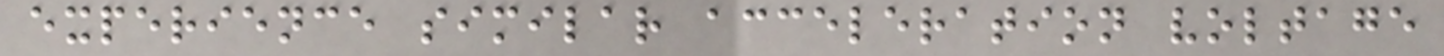experience similar acceleration voltage
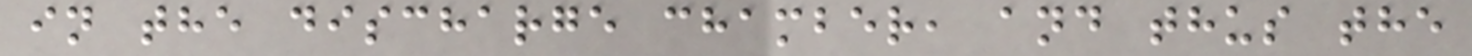in the discharge chamber, and thus the
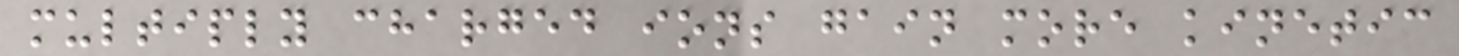multiply charged ions gain more kinetic
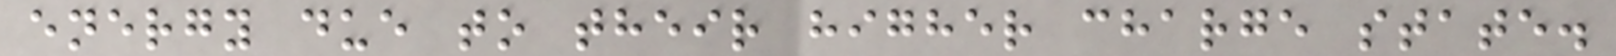energy due to their higher charge state.
